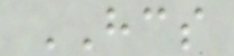HCS
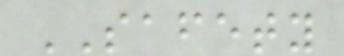SAFETY
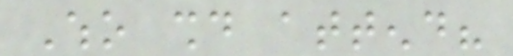Who should attend?
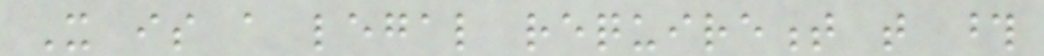It is a legal requirement that those
